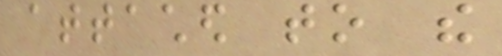attached to the
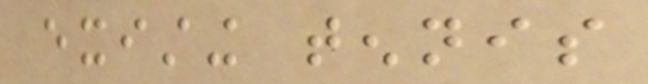existing tennis
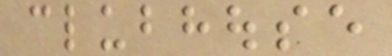clubhouse
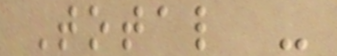Total -
